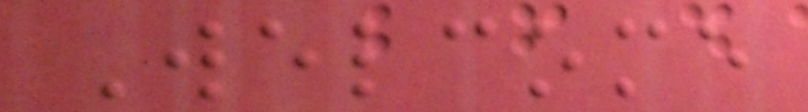Welcome
